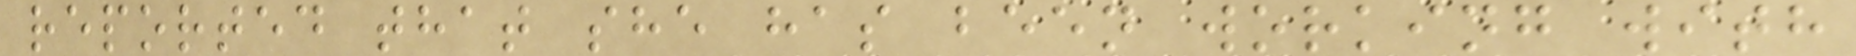reported that she has been working with
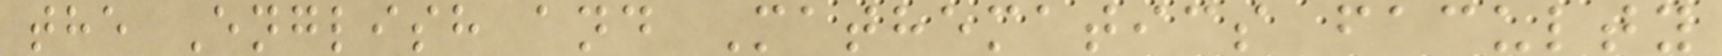the English and Mathematics faculty
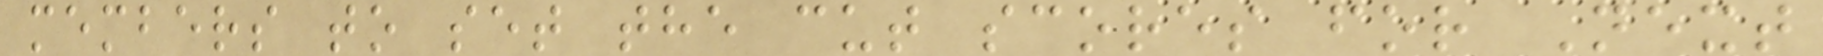members to set the cut scores for Next
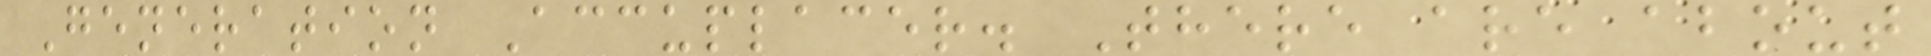Generation Accuplacer. There are about
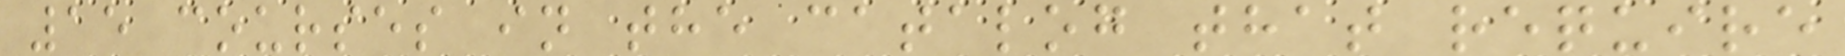15 courses in the catalog that require
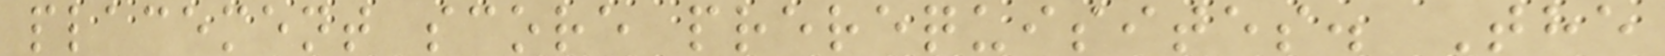placement score prerequisites. The
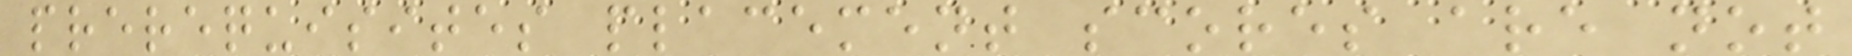prerequisites placement scores are not
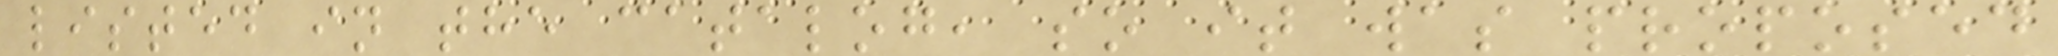listed in the catalog, so it was proposed
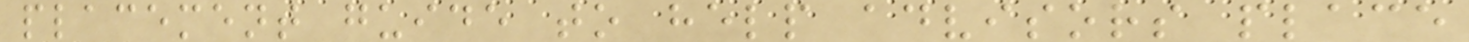placement guide to help advisors place
